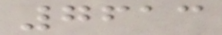7613
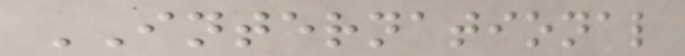INTERNATIONAL
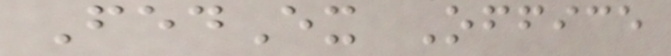FedEx Office
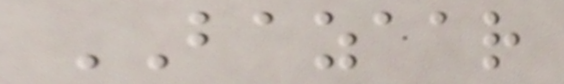BAZAAR
